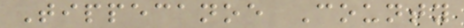Tippecanoe County
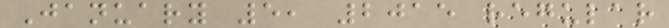January 5, 2015 regular
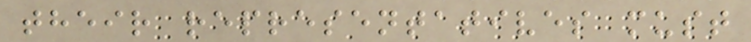their representatives must
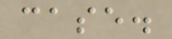case.
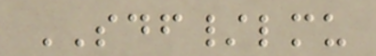SDF/lmu
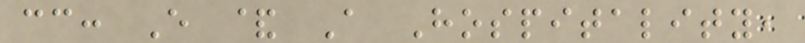cc: E & A Hospitality,
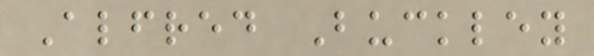Alfred Buckley
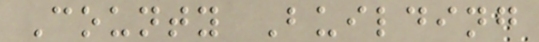County Building
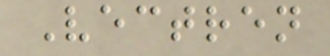Vectren
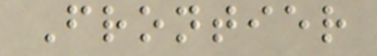Frontier
